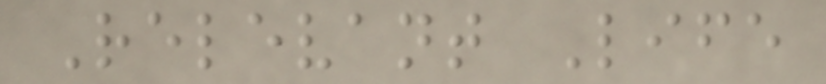Relevant Life
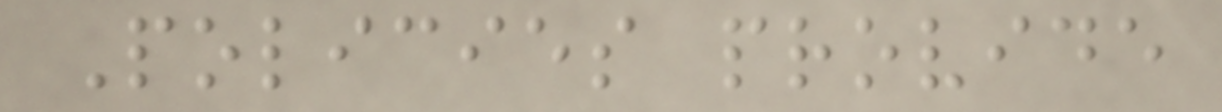Policies provide
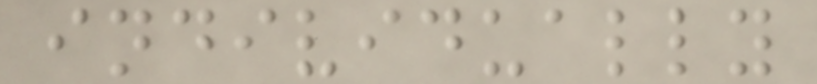individually
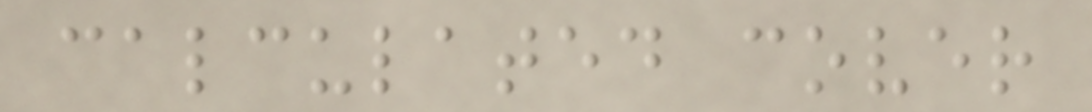calculated cover
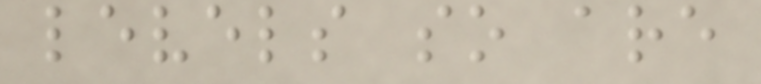levels so are
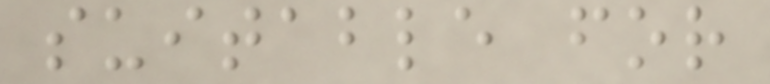suitable for
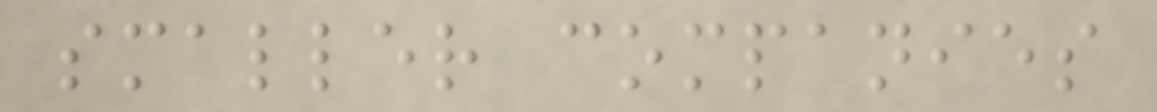smaller companies
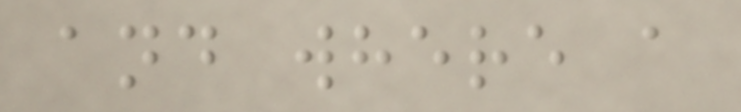and where a
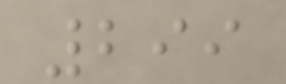299
